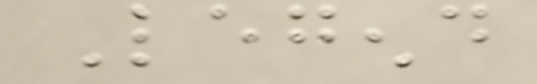Legend
